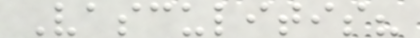Vasculitis?
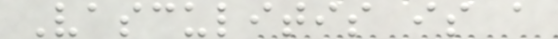Vasculitis is a
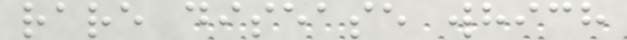rare disease which
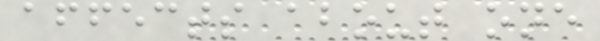affects about one
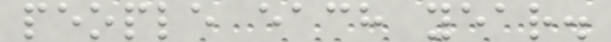people each year.
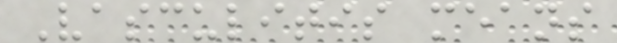Vasculitis means
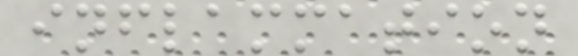inflammation
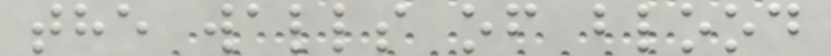the walls of blood
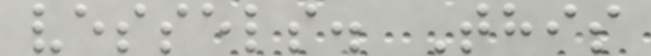vessels. This
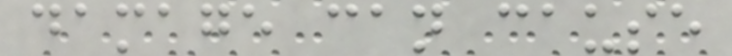damage can cause
